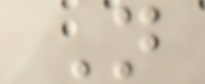N
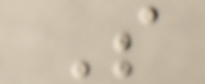S
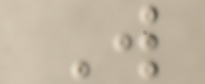W
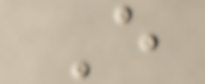E
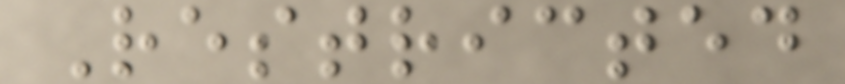Restricted
